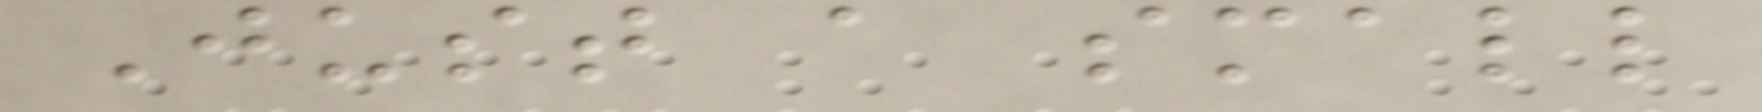Just a small
